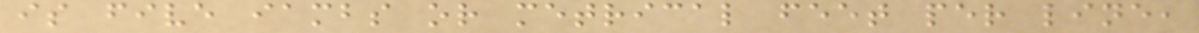is five iambs or metrical feet per line,
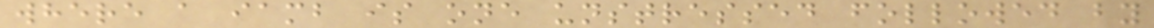where a iamb is one unstressed followed by
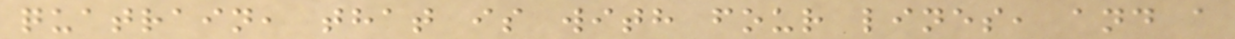quatrain, that is with four lines, and a
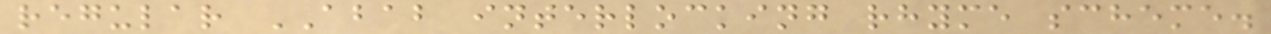regular ABAB interlocking rhyme scheme.
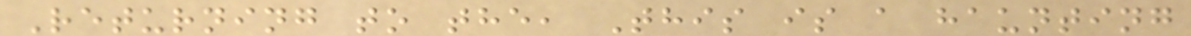Returning to the, This is a haunting
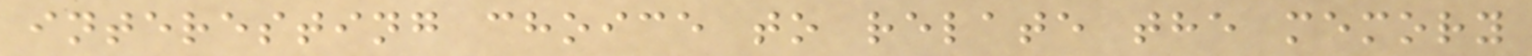interesting choice to relate the memory
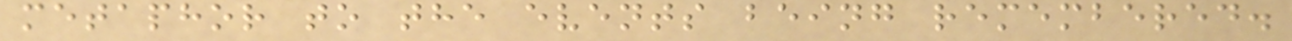metaphor to the events being remembered.
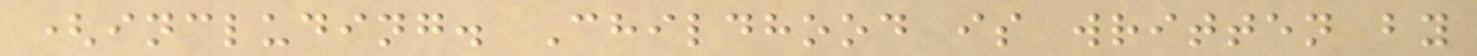(including. Childhood is written by
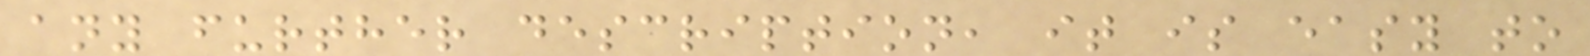any further description, it is easy to
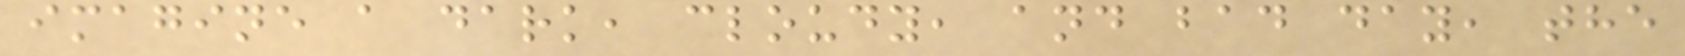imagine a dark, cloudy, and bad day, the
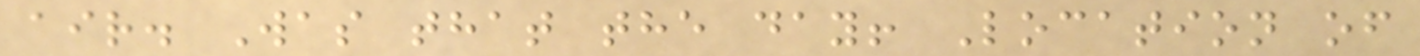air. Was that the day! Location of
